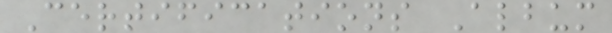Certifications Album
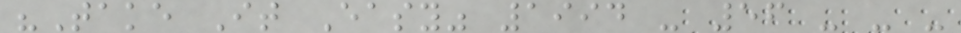"Take It Easy" 1994 - 56 - - -
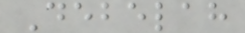Debelah
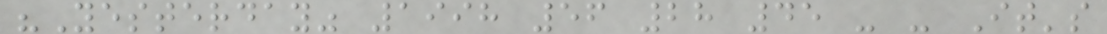"Yesterday" 1998 56 28 45 - - It's
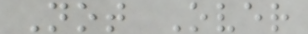Not Over
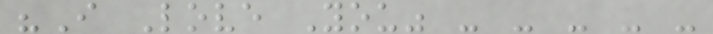"I Love You" - - - - -
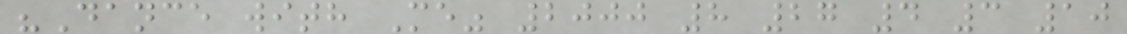"Dance with Me" 2000 8 27 4 3 10
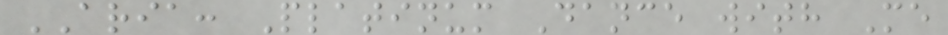ARIA: Platinum Dance with Me
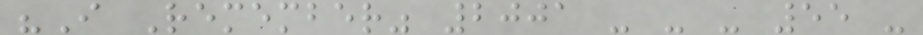"I Remember" 2001 - - - 55 -
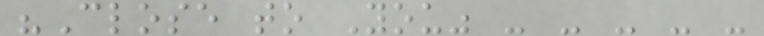"Close to You" - - - - -
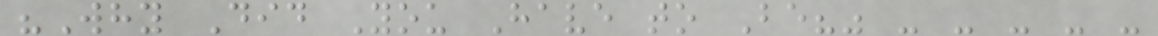"Why Did You Have to Be?" - - - - -
